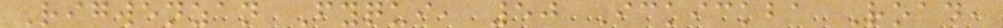Rigwenzan Fyqui, 50 Ickickba Road,
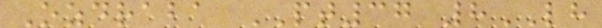Ozdraba PT37 8LH
